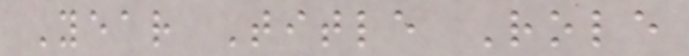Year Title Role
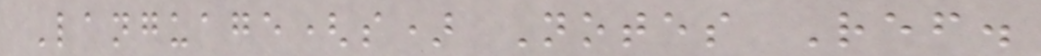Language(s) Notes Ref.
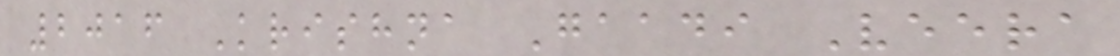2016 Krishna Gaadi Veera
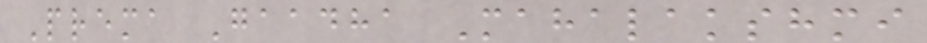Prema Gaadha Mahalakshmi
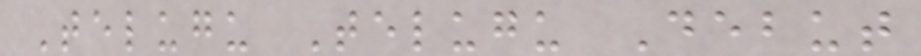Telugu Telugu Debut
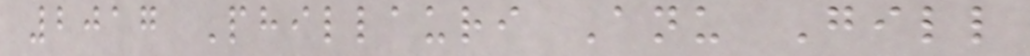2017 Phillauri Anu Gill
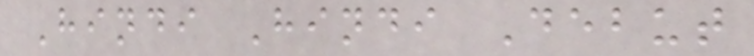Hindi Hindi Debut
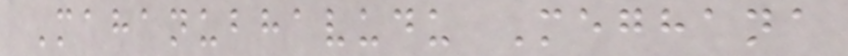Mahanubhavudu Meghana
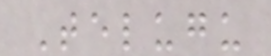Telugu
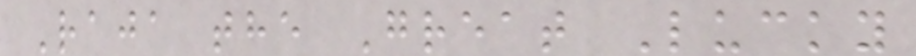Raja the Great Lucky
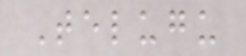Telugu
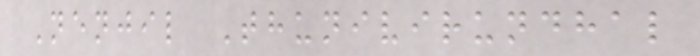Nenjil Thunivirundhal
